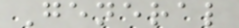General
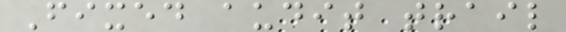Fixed audit trail
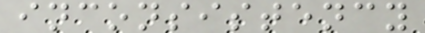inconsistency
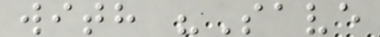with "Save
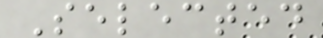Selected
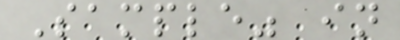Sample" in
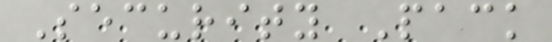Security Pack
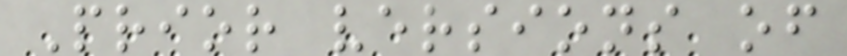Prior versions of
